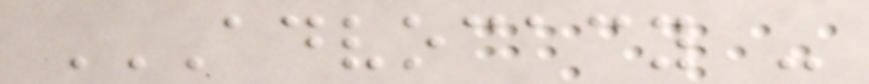ADVOCACY -
